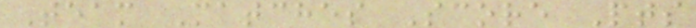Team Matches Score Pts
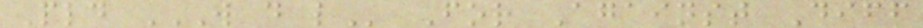Pld W D L For Against Diff
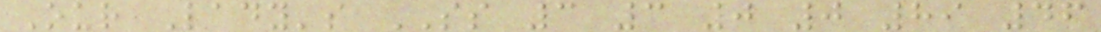Our Lady's SS 3 3 0 0 89 46
